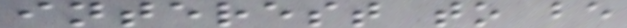interest to be
